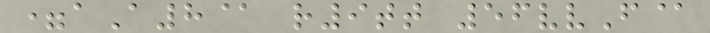=aA8@ r9tt 56vvF@
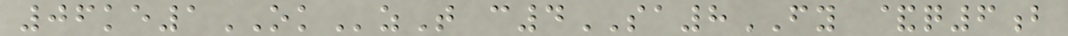06ke1OKzT c4SA8FY &q6b
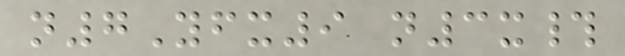n7Yfx9 n3x#
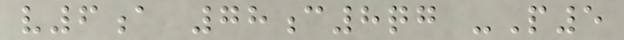v6a 78c8qg -P5
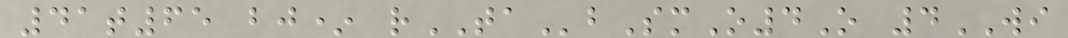41t65 bj* rTAbSmO4O 4WI
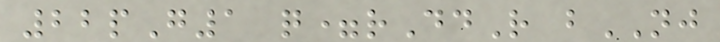22pG1 q=rDdR bNJ
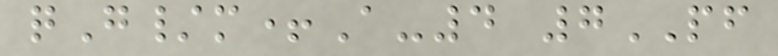qG/m+A-4 7PF
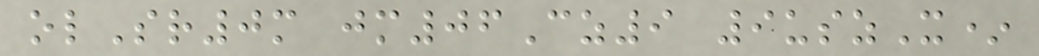olSr0m jm06Cz9 9uszX*
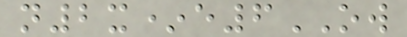n2x*e6OW
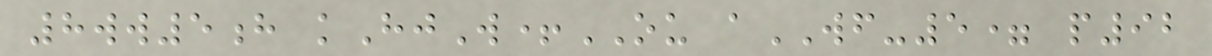8ww5h kHjW+OU aWF-5= p92
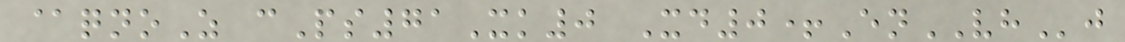@qnoZ cPs71Xk0 Xd0+EnVHj
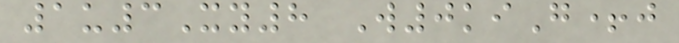1u3Xy8 W0kiG+j
